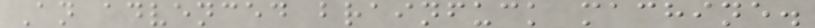An advenced brainfuck machine.
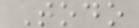Todo
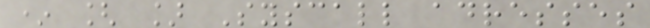* [ ] Syscall adresses
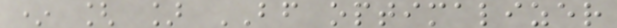* [ ] BF optimalizer
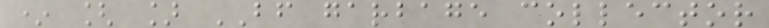* [ ] BF garbage collector
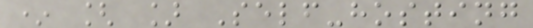* [ ] Self-hosting
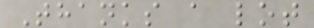Thanks a lot
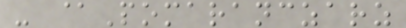- @Pomaranczarz
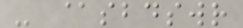- @sbdswr
